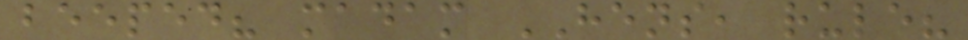beeped? madam HENS, rule?
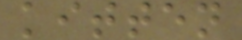kitten
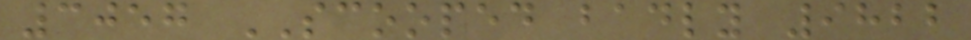3057 SCOOPED badly 9822
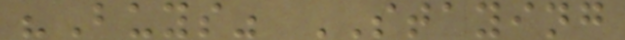"Buys" STAYING
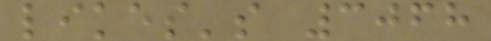likes's 3068
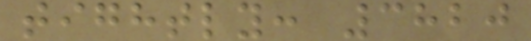tightly: 3820
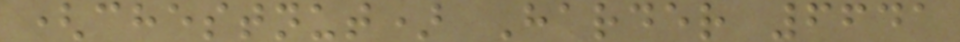(chestnut) Harder 6641
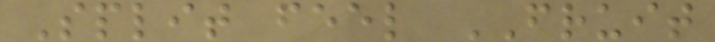Split feel FRUIT
